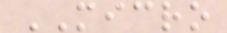MICRO
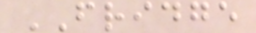FRIDGE
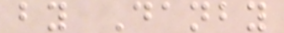by Danby
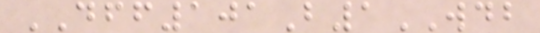DFF101B1WDB
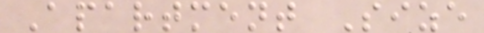Apartment Size
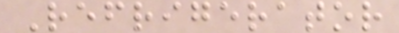Refrigerator
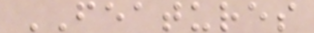FEATURES
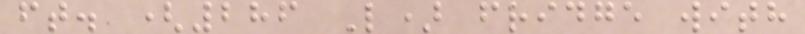ft. (286 L) fridge with
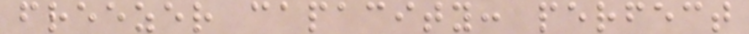freezer capacity: perfect
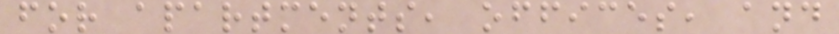for apartments, offices, and
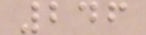246
